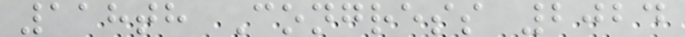118th Congress 2024
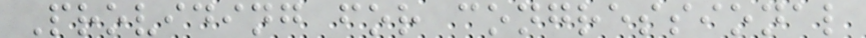Providing for congressional
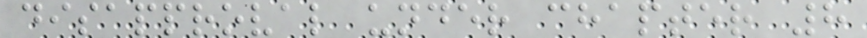disapproval under chapter 8
